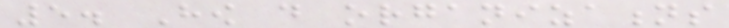5. How do organizations
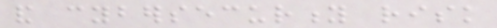and cybersecurity risk
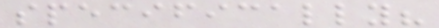specifically?
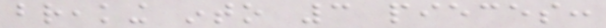breaking into 3 pieces:
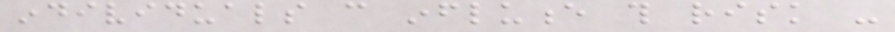individuals can influence this risk -
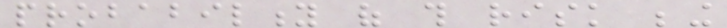probability of this risk being
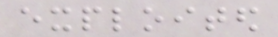exploited
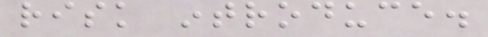risk introduce.
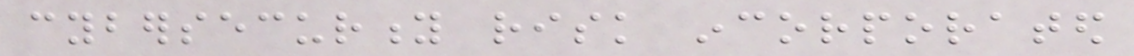cybersecurity risk incorporated
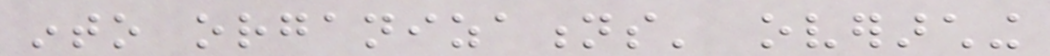into organizations' overarching
